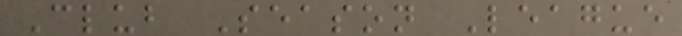Club Season League
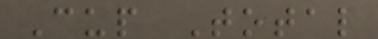Cup Total
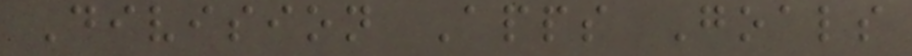Division Apps Goals
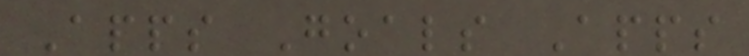Apps Goals Apps
